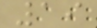19
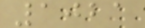1021
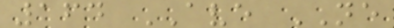164 AVE NE
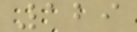129
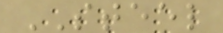STEEL
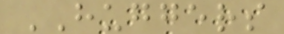HUGGERS
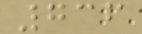736
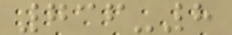736-8
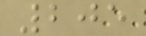205
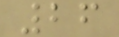26
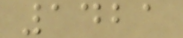1421
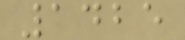1425
